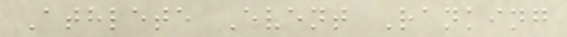Athlete Event Ranking
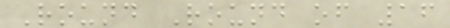Round Round of 16
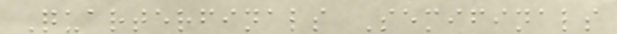Quarterfinals Semifinals
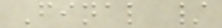Final /
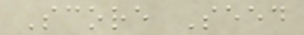Score Seed
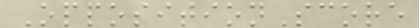OppositionScore
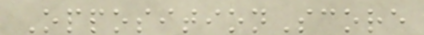OppositionScore
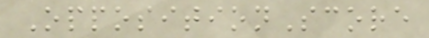OppositionScore
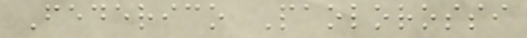Federico Paolorossi
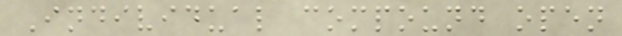Individual compound open
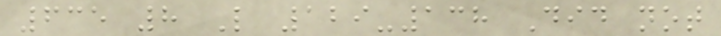635 8 L 129-138 Did not
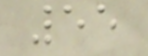55
